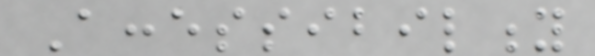Accessibility
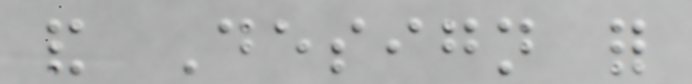and Design for
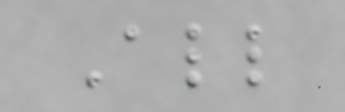All
